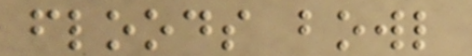floods bowl
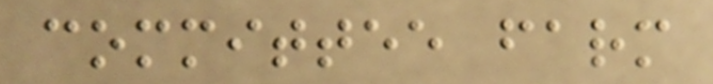committee farm
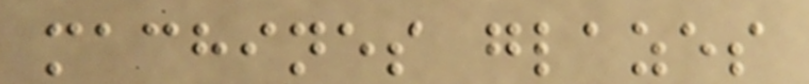machines glazes
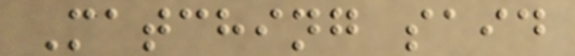Matching said
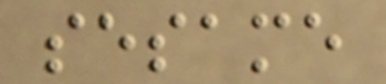sesame
